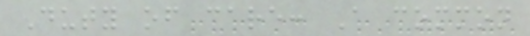Duty of care: A common
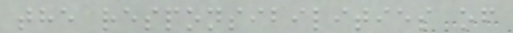the responsibilities of
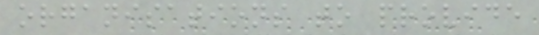organisations to provide
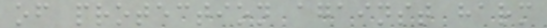of protection against harm
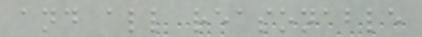and all reasonable
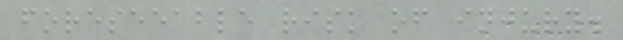foreseeable risk of injury.
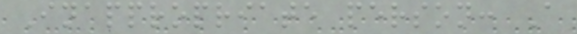Inappropriate person: A
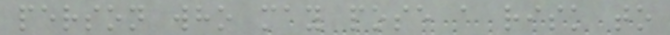person who may pose a risk to
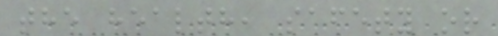the health, safety or
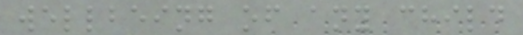wellbeing of any child
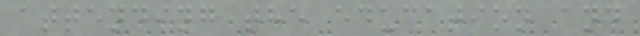attending the education and
